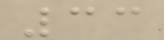33
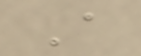A
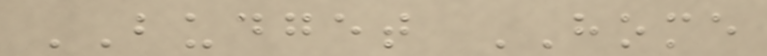BUDGET HOME
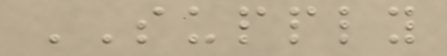SUPPLY
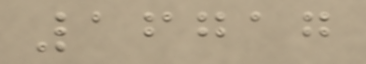16717
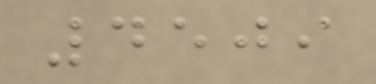4509
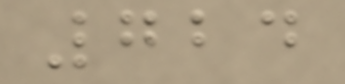724
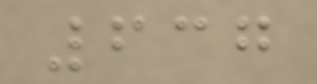637
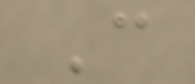C
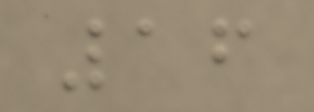16
